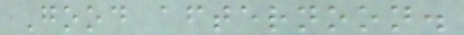Good afternoon.
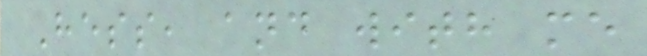Hess, and with me
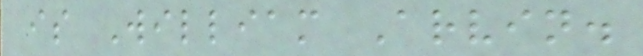is William Arvin.
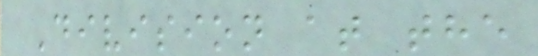Division at the
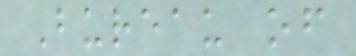Bureau of
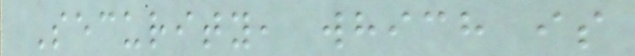Security, which is
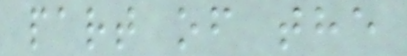part of the
